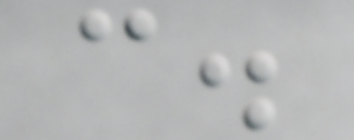c.
